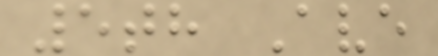5th Ave
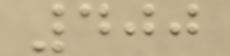400
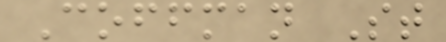Coffman St
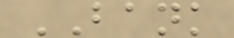BANK
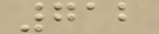712
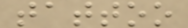tattoo
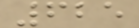625
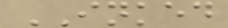INKED
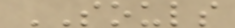SOULS
